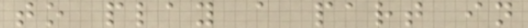to play a part in
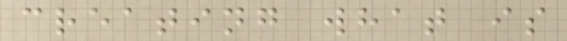creating what is
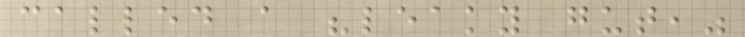called a "leaky gut,"
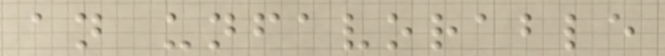an unfavorable
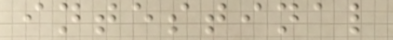intestinal
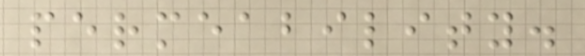permeability.
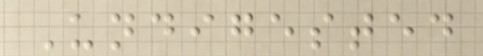Undigested
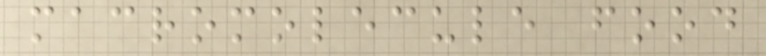macromolecule food
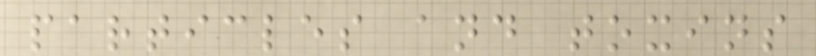particles and toxins
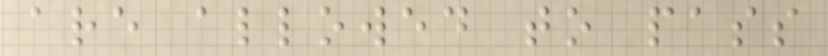are allowed to pass
